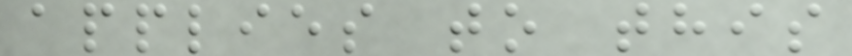applies to this
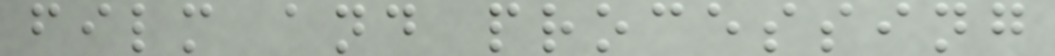film and processing
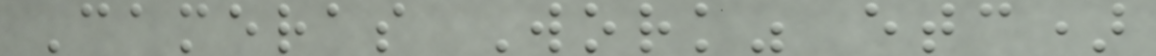Cameras Work" etc)
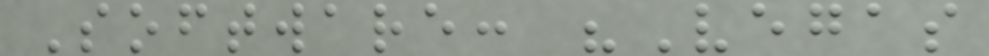Software: "Vegas
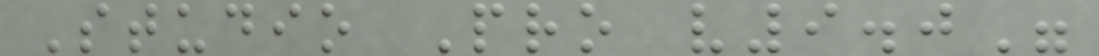Studio Pro v9.0"
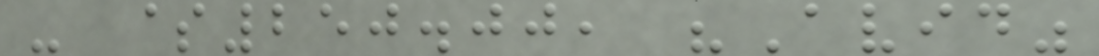- $250.00, "Avid"
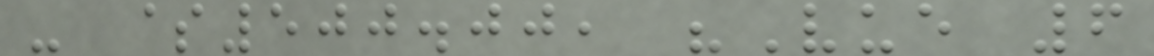- $500.00, "Vue 6
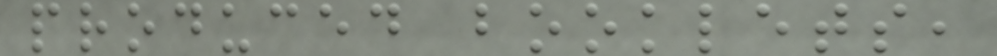produced booklets,
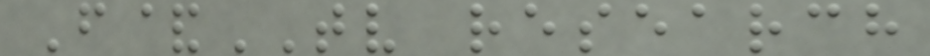F&TV research
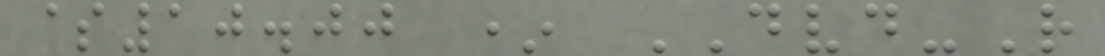$10.00 * DVD-R
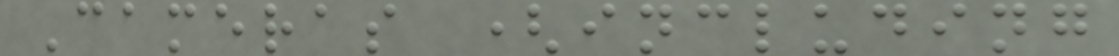Cameras (including
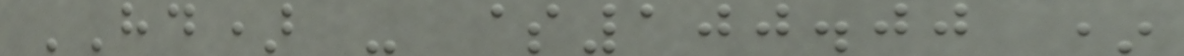HD) - $100.00 *
